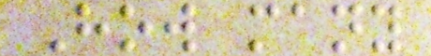How many
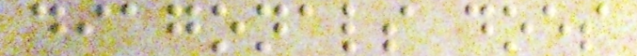diagonals does
